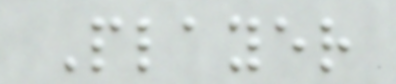Player
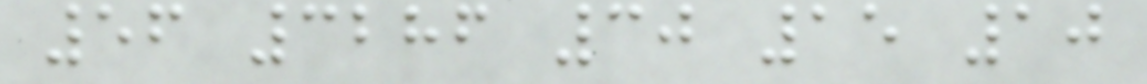56 3286 30 15 10
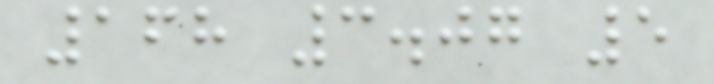168 3.07 5
